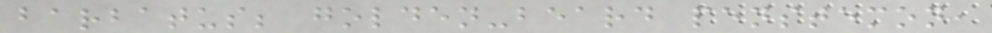barbatus; golden-beard penstemon,
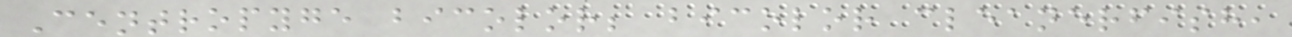Centropyge bicolor; bicolor cleanerfish,
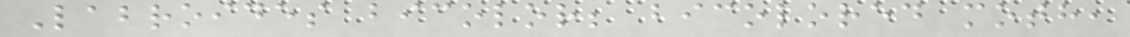Labroides bicolor; bicolored moth,
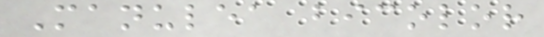Manulea bicolor
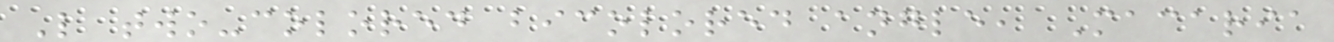L two-colored bicolored angle, Macaria
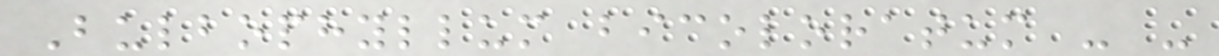Bulbophyllum bicoloratum - -
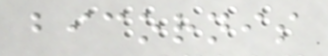bicornis
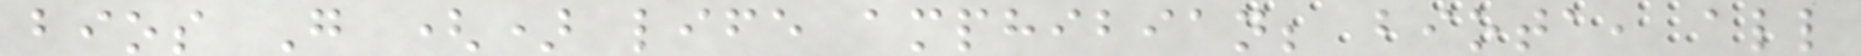bios G () life amphibian; biota, all
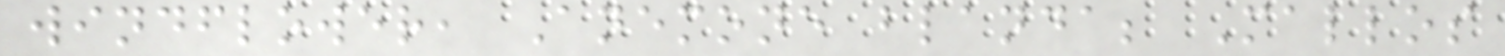windflower, Anemone blanda; Mallos
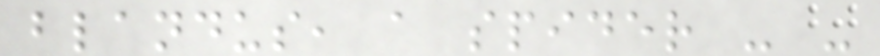blandus, a spider - -
